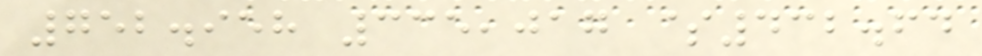752.958 335,017 $432.64
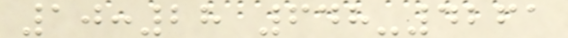10:28 648-4261
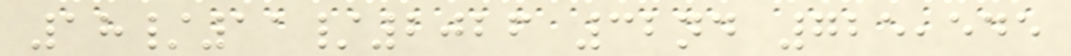18/11/2026 32nd 725,545
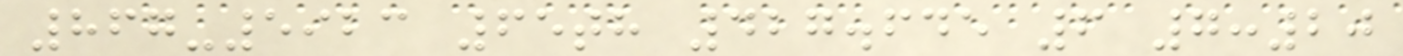867-5923 65th 427.645 6 7:20
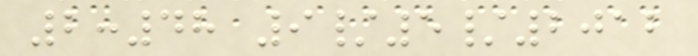2:48 9/5/2012
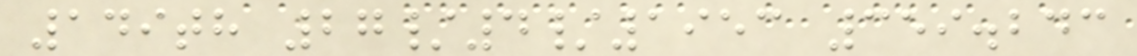149th 27/4/1953 359.243
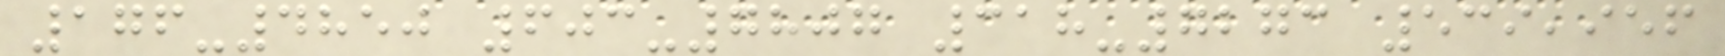176-4850 603-7807 318-7273 539,956
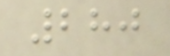280
